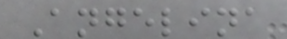Angelina
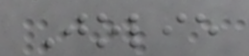Jolie
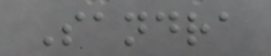Sandra
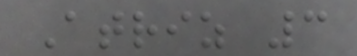Atriz 3
